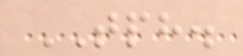TPH.
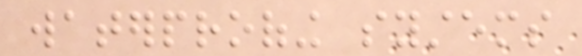waterproofing systems
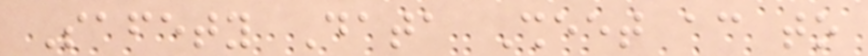Safety Data Sheet according to
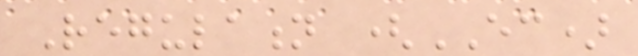Regulation (EC)
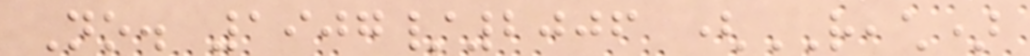No. 1907/2006 (REACH)
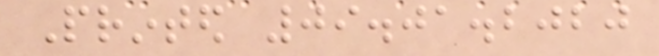Printed 09.01.2020
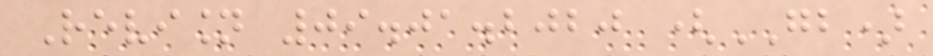Revision 09.01.2020 (GB)
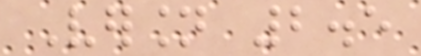Version 2.5
